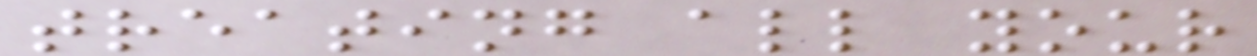treating all your
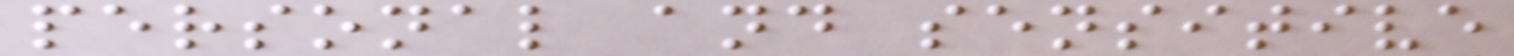personal and sensitive
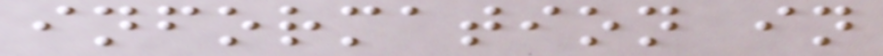information in
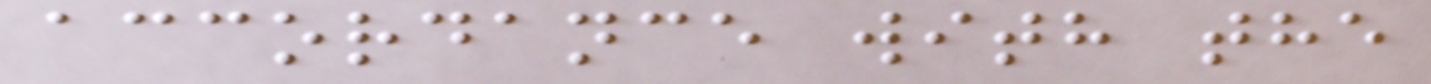accordance with the
